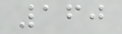160
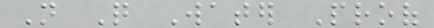Not Quite Water Proof
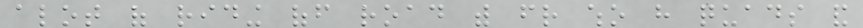alot of riding off road with friend who have quads and
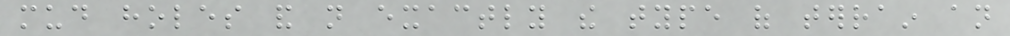mud holes and not exactly the type of terrain an
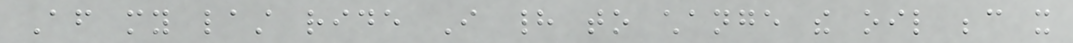After my last ride I had to change the oil because it
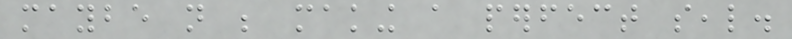maybe not be making a perfect seal.
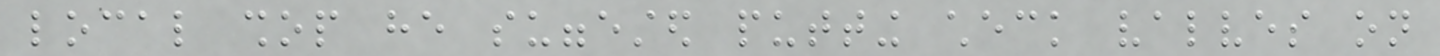local shop he suggested putting check valves on
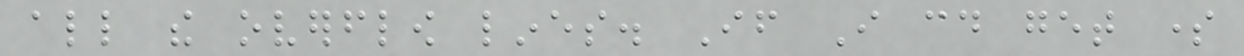all the overflow lines. If I could get some
